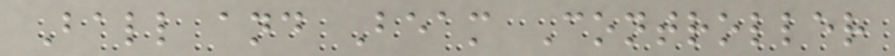Ball and Beam Controller
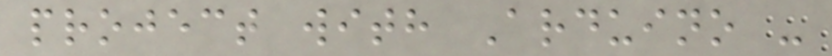project with Arduino -
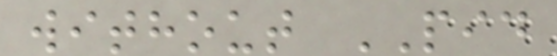without PID
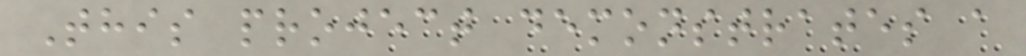This project demonstrates a
